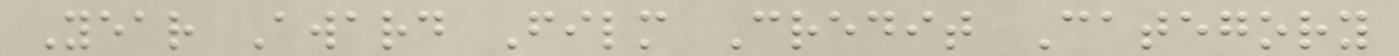Year Award Film Credit Category
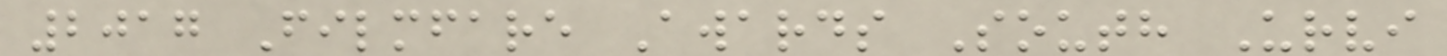2017 Filmfare Awards South Urvi
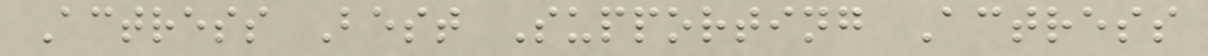Actress Best Supporting Actress
